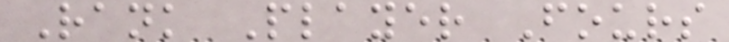Rank Player Fours
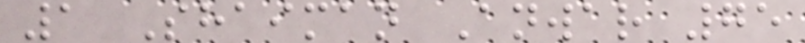1 Shaiman Anwar 75
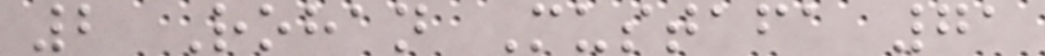2 Rohan Mustafa 71
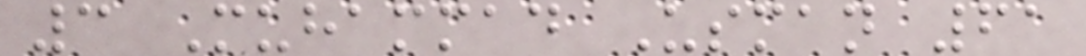3 Muhammad Usman 61
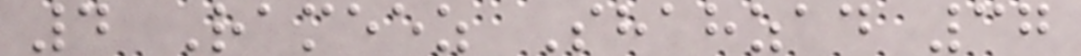4 Rameez Shahzad 37
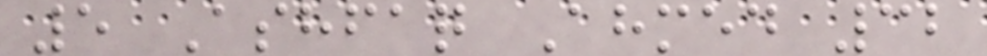5 Ashfaq Ahmed 32
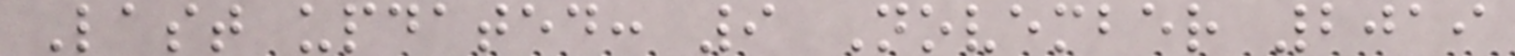Last updated: 9 November 2019
